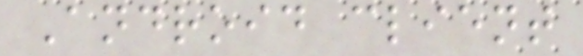Android client
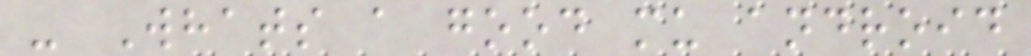- Whats a good mu android
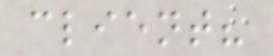client?
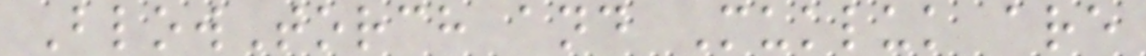BlowTorch and Mukluk are
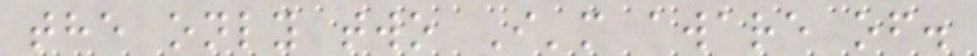the only two I'm aware of.
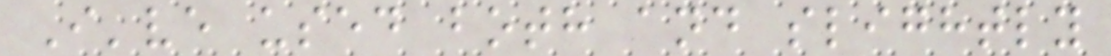I've used both and slightly
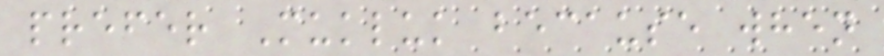prefer Mukluk because when
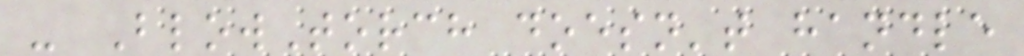- BlowTorch doesn't handle
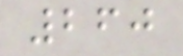260
